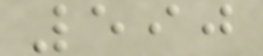590
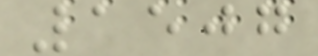1507
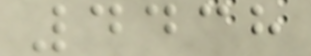4438
